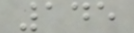145
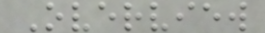Overview
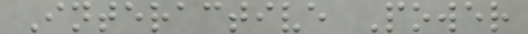Interactive Power
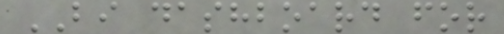BI dashboard for
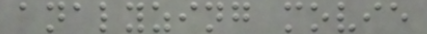analyzing movie
